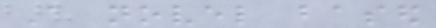A novel based
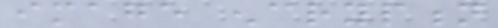image encryption
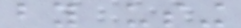by using
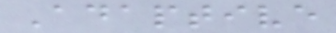Adaptive
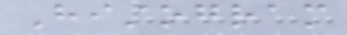Histogram
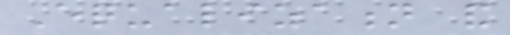Equalization and
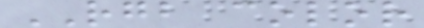RGB color
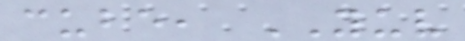cube, YUV
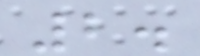2.
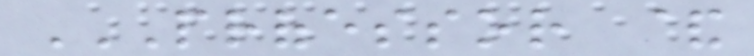PROFESSOR &
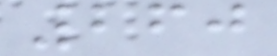260
